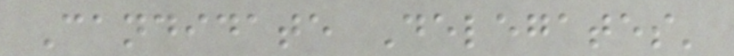Candidate Delegates'
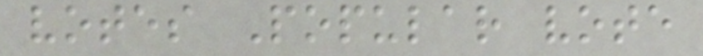votes Popular vote
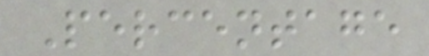Percentage
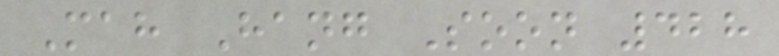Mah Hang Soon 428
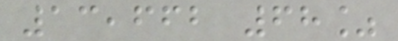13,662 68%
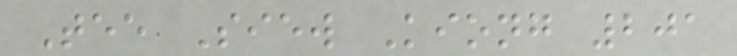Tee Siew Kiong 201
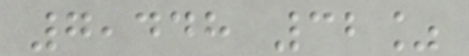7,448 32%
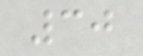30
